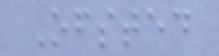Ofsted
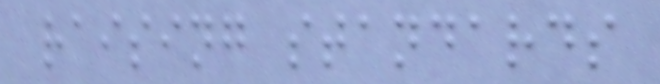raising standards
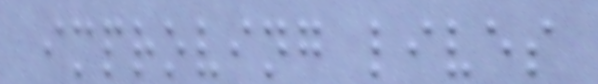improving lives
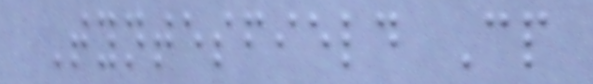Tyntesfield Cp
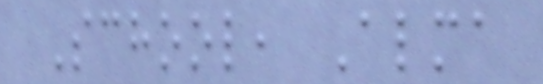School, Alma
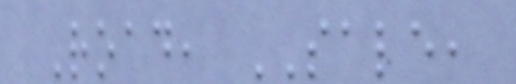Road, SALE,
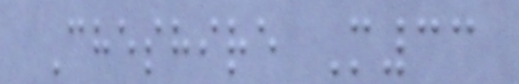Cheshire M33
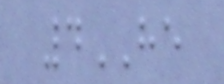4HE
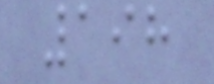198
